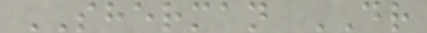SHERMAN DR
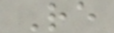Re
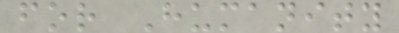for Humanity
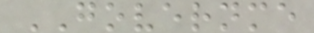GOVERNME
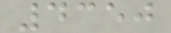4350
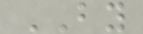BY
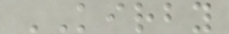KIRBY
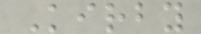Kirby
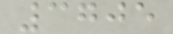3705
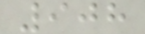908
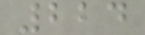224
